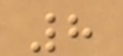8
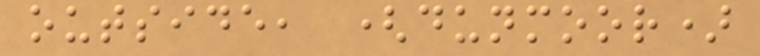outside, (dunmoor)
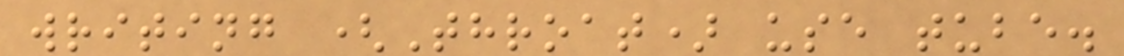writing (Throat) use tube.
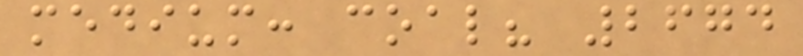medium: coal? 2674
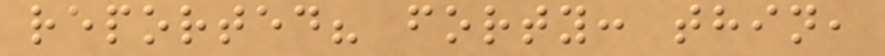reported? forty: thin,
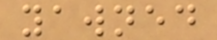yawned
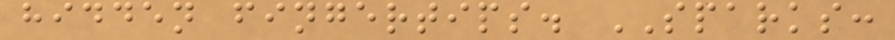hidden fingertips. SPARKS:
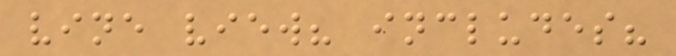vine view? includes?
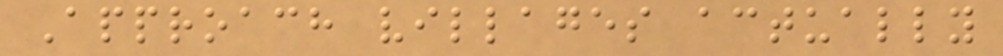Approach villages actually
